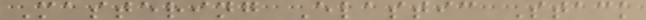Mastering Elastic Stack
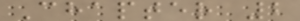Chapter 2
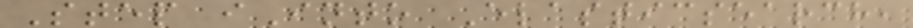Step iInto Elasticsearch,
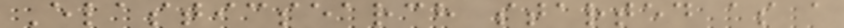Elasticsearch started as a
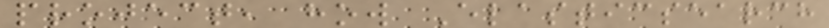project, how Elasticsearch
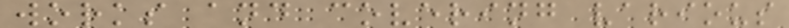works and covering various
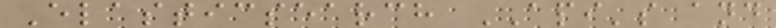Elasticsearch API's and
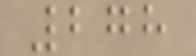278
